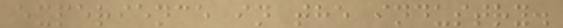experience in the industry.
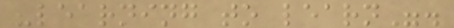"learning to learn".
